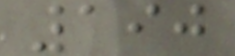190
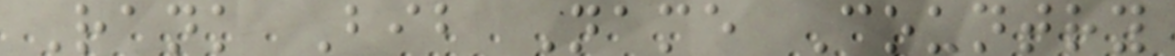Rank Bib Name Country
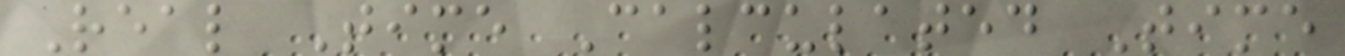Real Time Calculated Time
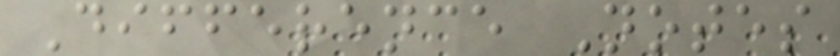Difference Notes
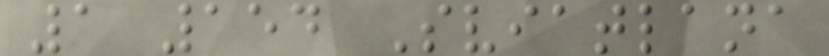1 154 Sviatlana
